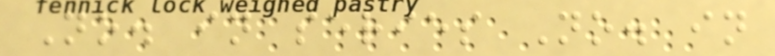No. in series No. in
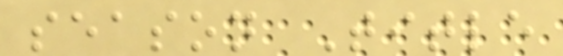season Title
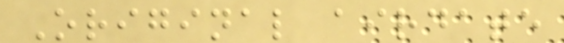Original airdate
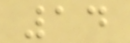14
